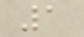1
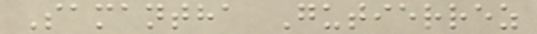Samantha Gutierrez
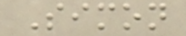Simon
